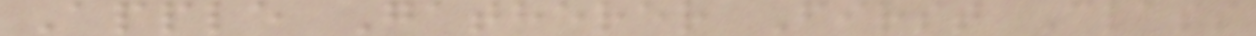Apple Gatherer First Class
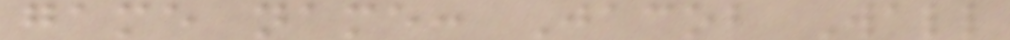game name: Jacob Wall
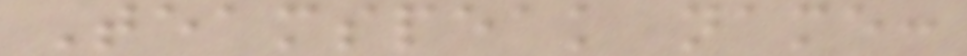Teamspeak name:
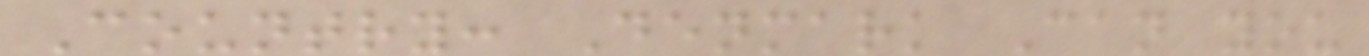Country: Denmark Can you
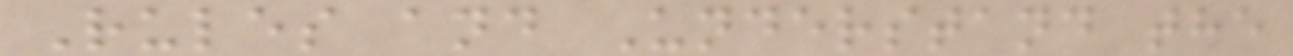Rules and Understand the
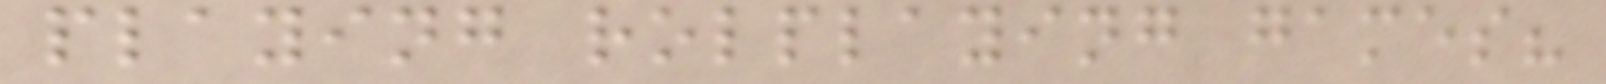playing rolplaying games?
